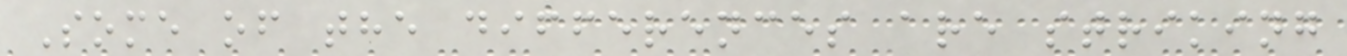Some of the differences are striking
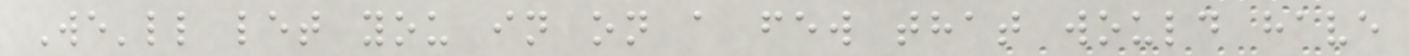We'll let you in on a few that would have
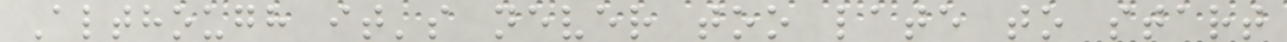Although it's never too late to start
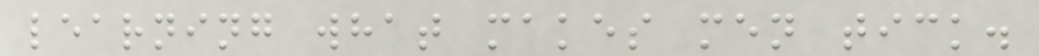learning what makes men tick.
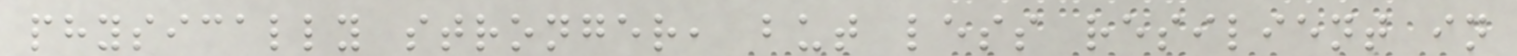physically stronger, but less resilient in
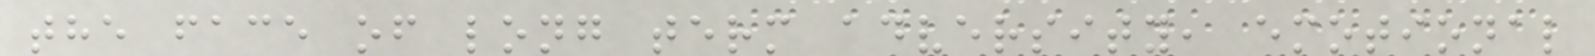the face of long term adversity, emotional
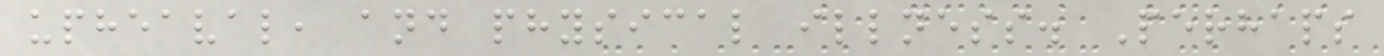upheaval, and physical illness. Perhaps
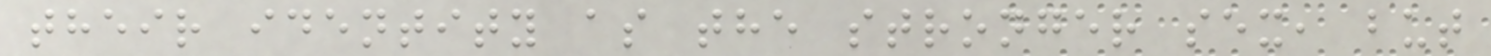their identity as the stronger sex, but
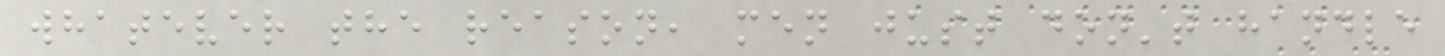whatever the reason, men just don't handle
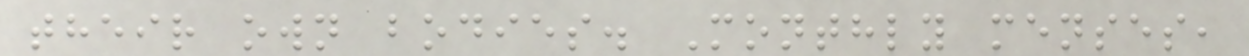their own bodies. Monthly menses,
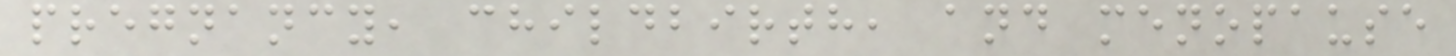pregnancy, childbirth, and menopause
